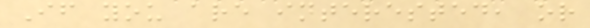If you are interested, or
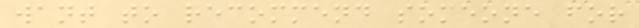want to recommend someone for
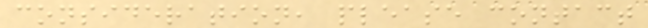consideration, please contact
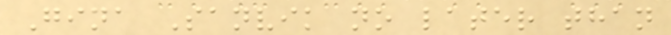Gina Sanvik no later than
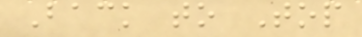Back to Top
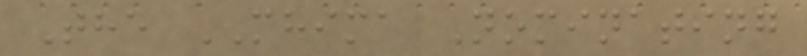The MHIMA Nominating
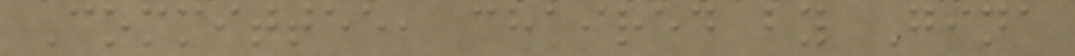Committee, chaired by Gina
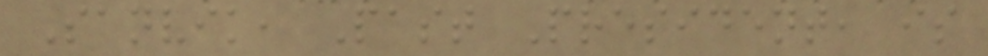Sanvik, Past President, is
